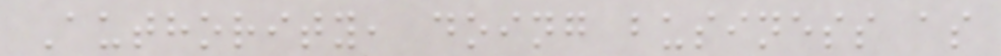Authority, doing business as
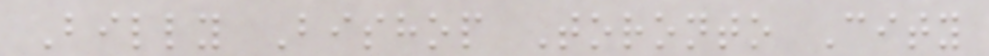Billy Bishop Toronto City
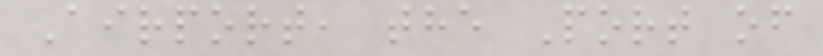Airport, the Port of
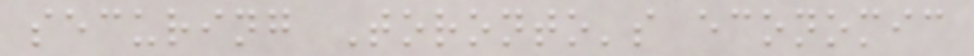securing Toronto's economic
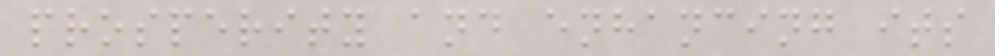prosperity and enhancing its
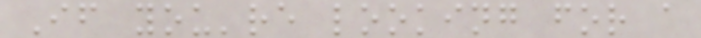If you're looking for a
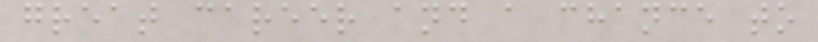great career and a chance to
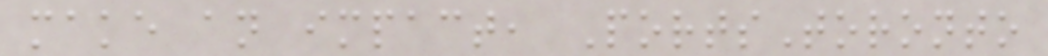make an impact, PortsToronto
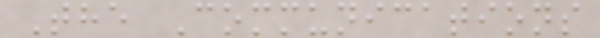The Communications
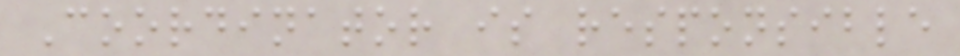Coordinator is responsible
